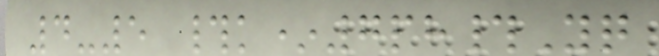4-5 #k*7ph#Yq
